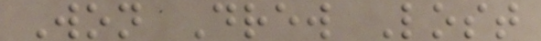Won Drew Lost
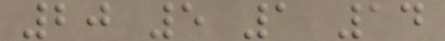20 5 1 14
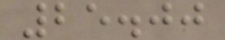25.00
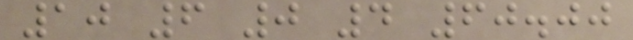10 6 0 4 60.00
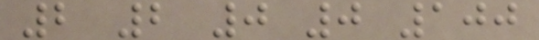2 2 0 0 100
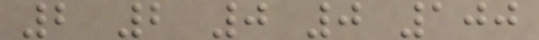2 2 0 0 100
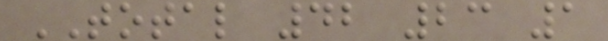TOTAL 42 23 1
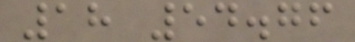18 54.76
